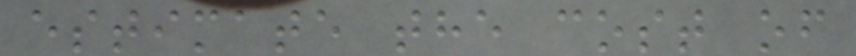estimate the cost of
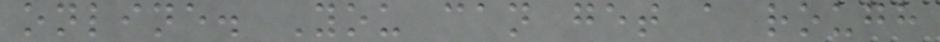online. You can get a rough
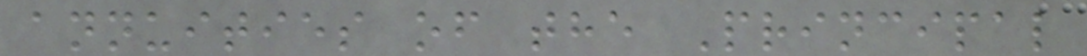annuities of the Principal
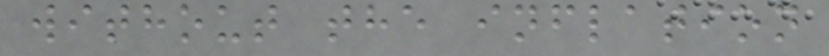without the inflation
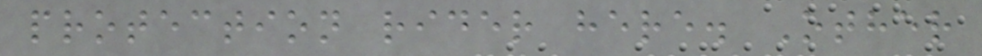protection rider here. Other
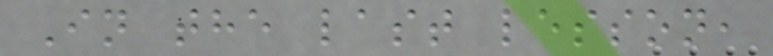In the last lesson,
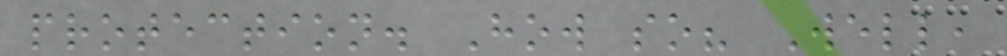protection. How so? Well,
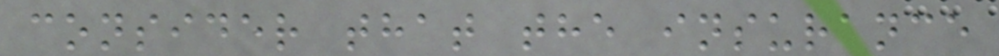consider that the insurance
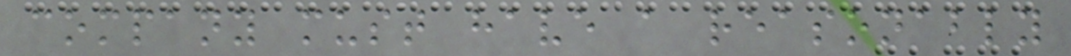company must have a reasonably
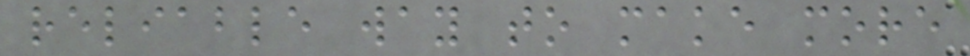reliable way to make more
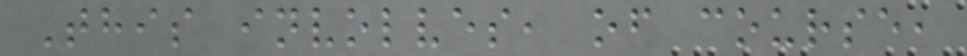This involves, of course,
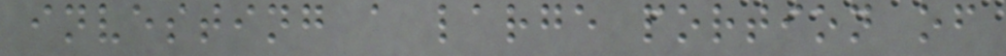investing a large portion of
